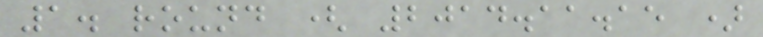1. round ( 2014.11.15 )
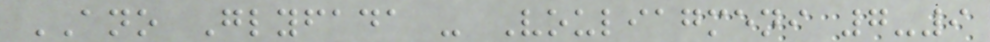ANO Glyfada - Vouliagmeni 7-9
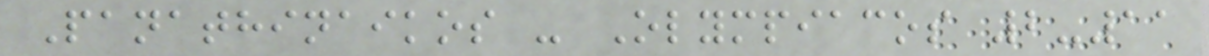Panathinaikos - Olympiacos 2-11
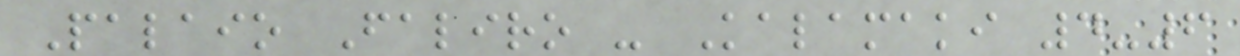Palaio Faliro - Kalamaki 4-6
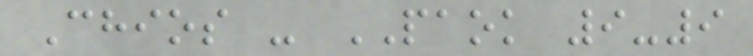Chios - PAOK 9-9
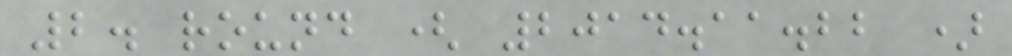2. round ( 2014.11.22 )
